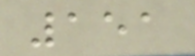151
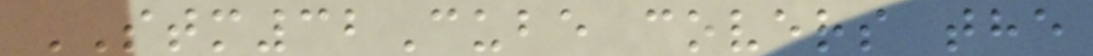STM32Cube covers the
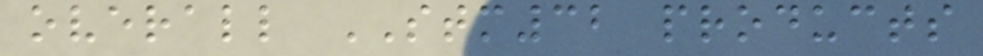overall STM32 products
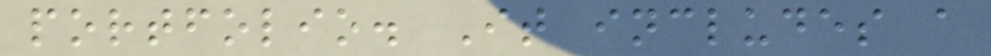portfolio. It includes a
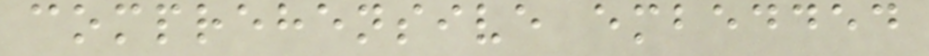comprehensive embedded
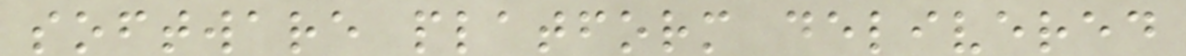software platform delivered
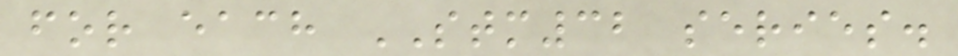for each STM32 series.
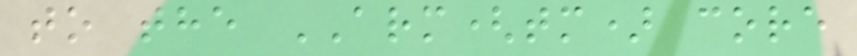to the ARM(tm) core
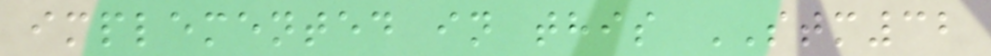implemented in this STM32
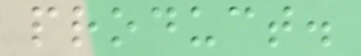product.
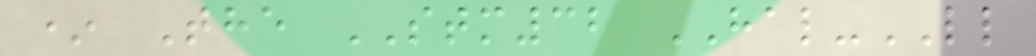* The STM32 HAL-LL
